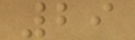29
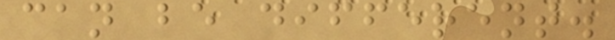can be different.
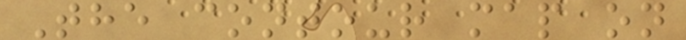The contour map on
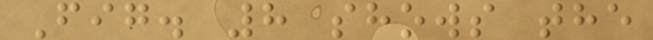Fig. 8 shows the
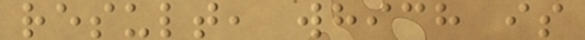result, which is
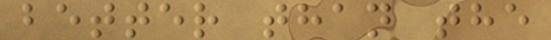better than the
